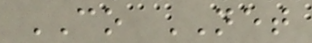CO NET
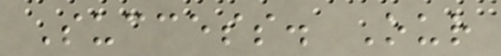Success. Our
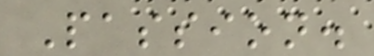Passion.
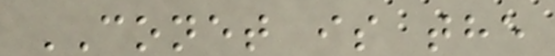CONET is the
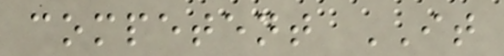competent IT
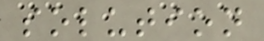solution
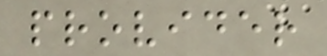provider
